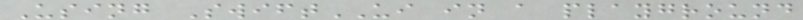Using SwiftUI in a playground
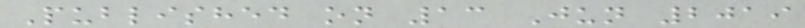Published on 13 Jun 2019
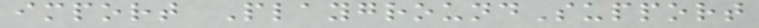import PlaygroundSupport
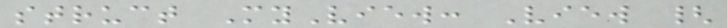struct MyView: View {
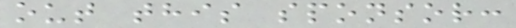out this sponsor:
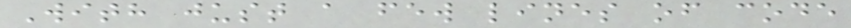With just a few lines of code
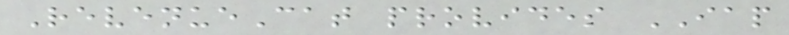RevenueCat provides IAP
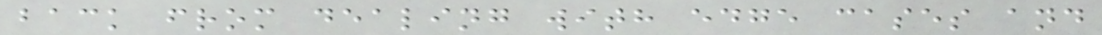back from dealing with edge cases and
